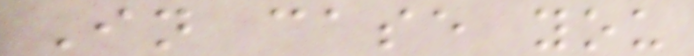In case you
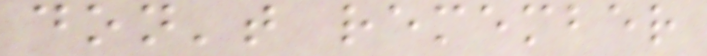don't remember
